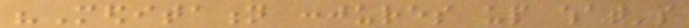"Meditation conjures up what's
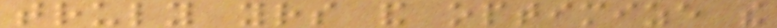truly yours and optimize the
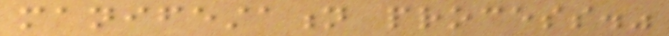manifestation process."
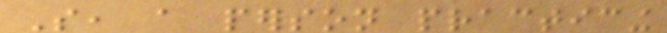So, a person practicing
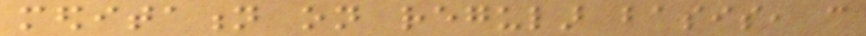meditation on regular basis, can
